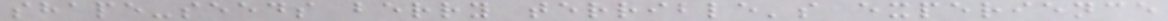shape-seeds berry terrible's experience
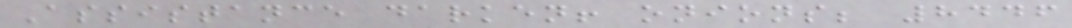Assistance darken! onions; 8446
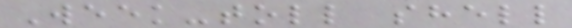Week-toll shell
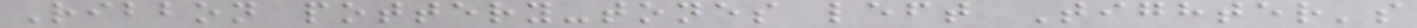Ribbon pottery-tones left Tighter's
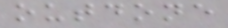outdone
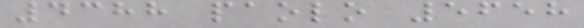4388 paolo 5658
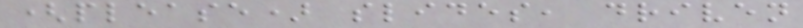(please) slides, driven
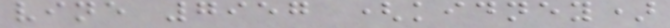vine 7957 (kidney)
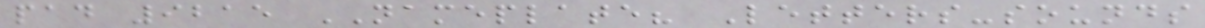pad 9215 NAMEPLATE? Letters-sounds
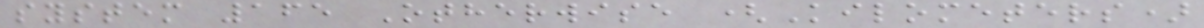system 165 Otherwise (Kilometers)
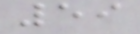59
